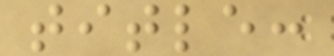title:
